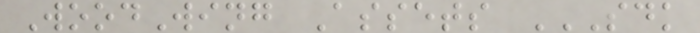WoodWing Assets SDK
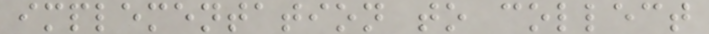implementation to collect
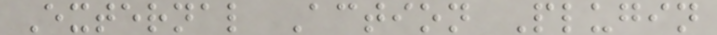External Action Plugin
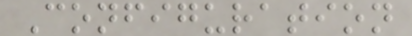Configuration
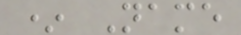* Name
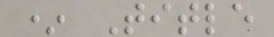* Title
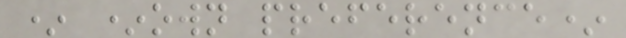* *own preference*
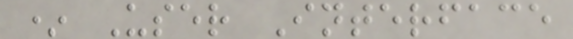* User Interface
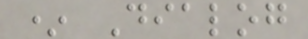* Dialog
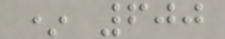* 600
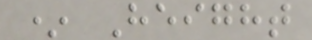* Height
